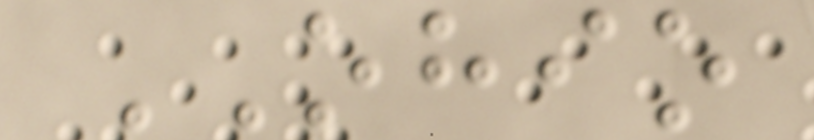OHIO
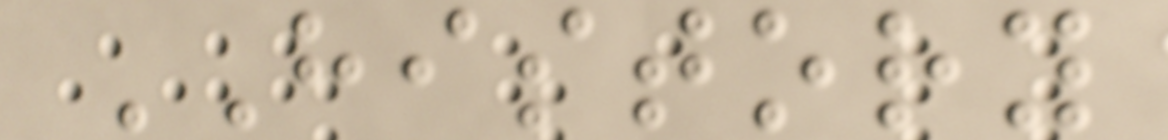HISTORY
